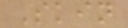Skin
